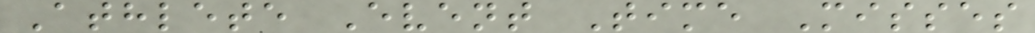Athlete Event Time Misses
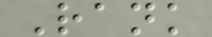Rank
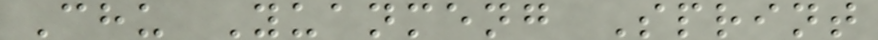Chu Yuanmeng Sprint
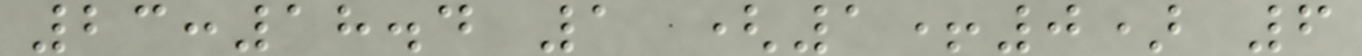23:18.4 1 (1+0) 6
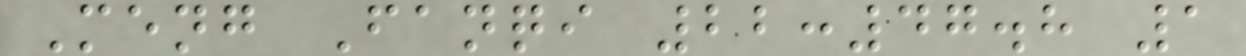Meng Fanqi 22:47.8 1
